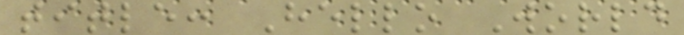title: Hello World
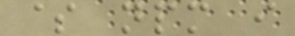$ npm i
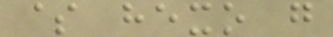$ hexo g
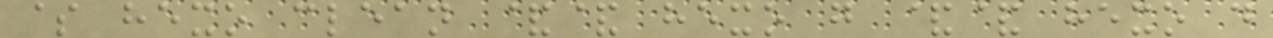$ hexo clean && hexo g && hexo d
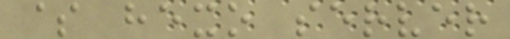$ hexo server
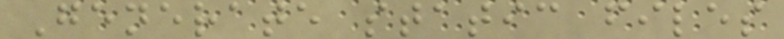Generate static files
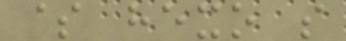$ hexo s
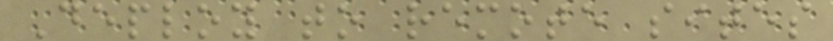Deploy to remote sites
